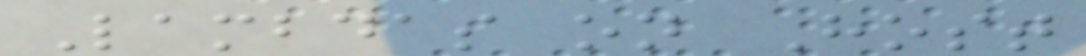Lambdas on Host
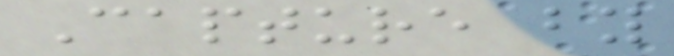Capture by
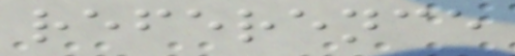reference
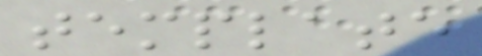template
